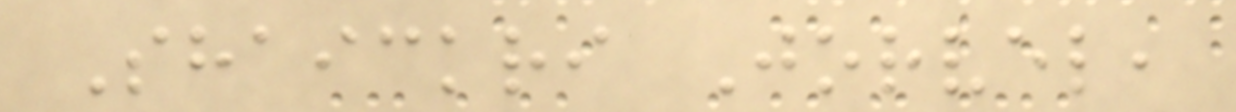Shaickri Jorvel,
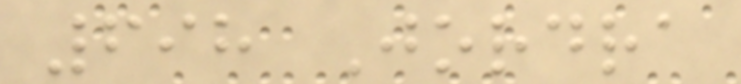698 Jordra
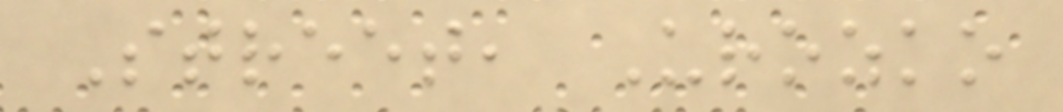Street, Urozko
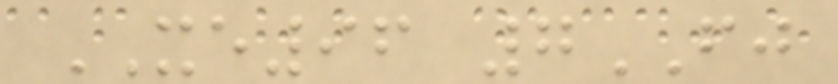XE96 7FJ
